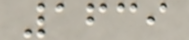1639
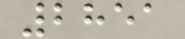2851
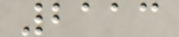2113
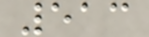513
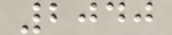2040
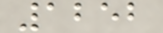1252
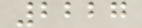2227
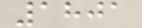1801
